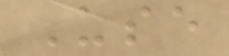Use
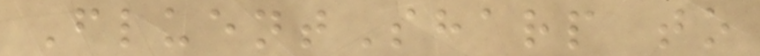FluentSharp to
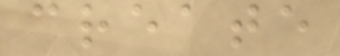create
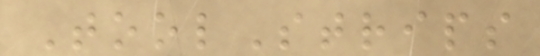ToolStrips
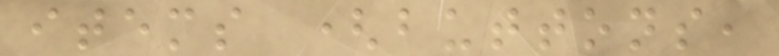items (buttons,
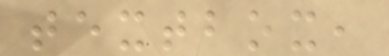textbox,
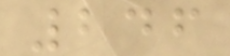246
